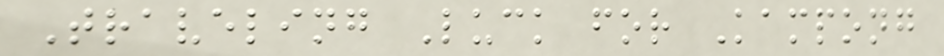Traveling Luck for Kampong
